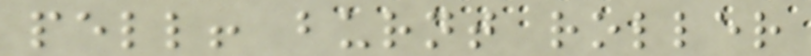pell! burnt roller
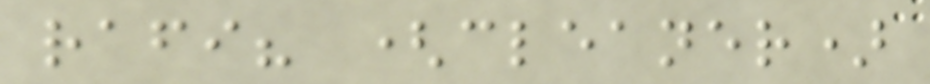rafi? (cleaner)
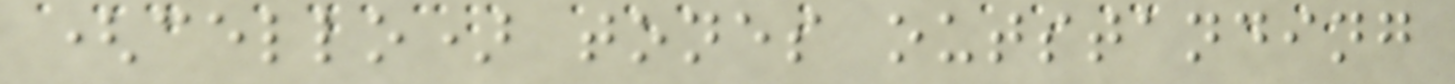(cello) tones outstanding
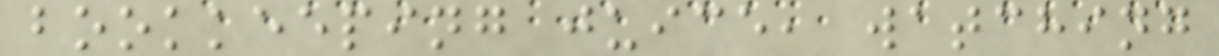bookkeeping juice, watching
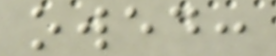owed:
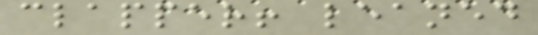clapper! leaned
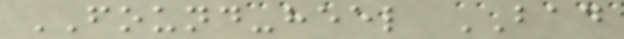FOUND-heel BAD
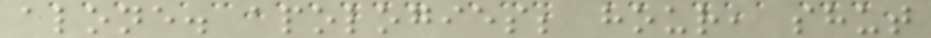alone. apologies; hour, shut
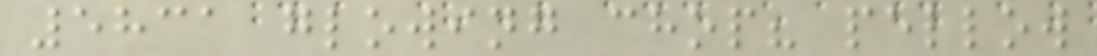5831 glowing chop? pellow
